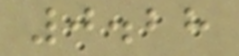0.28
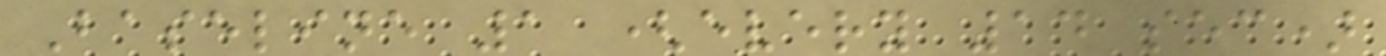Baseline 1 (every 14 sec)
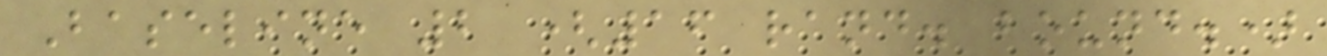Baseline 2 (16 rand. bound.)
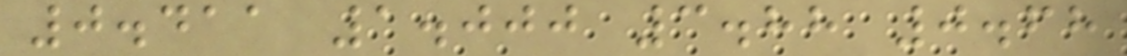0.411 1.000 3.88 0.68
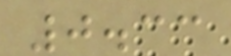0.33
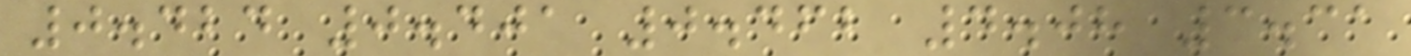0.424 0.401 0.462 4.08 3.31
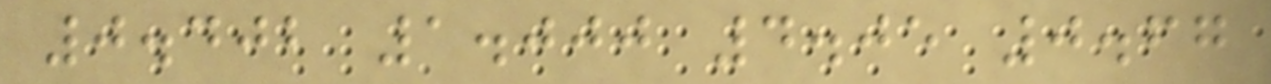0.402 1.000 4.05 0.67
